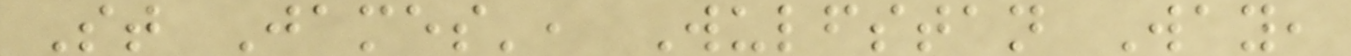St James', Wulfstan Way,
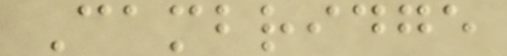Cambridge
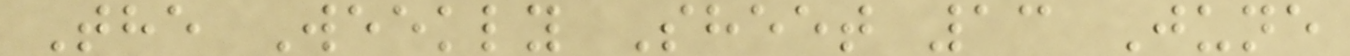The Weekly Sheet 13 June
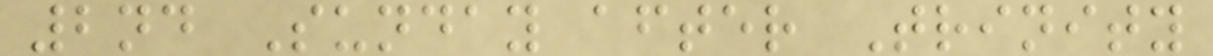2nd Sunday after Trinity
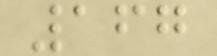167
